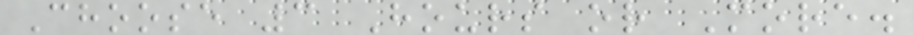Choose 3 Hours or More.
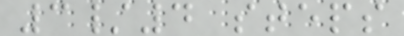3/4 steps
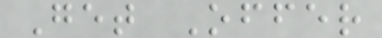Get Offer
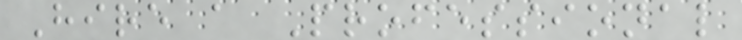Hire a Professional
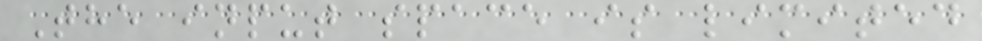The input space is limited
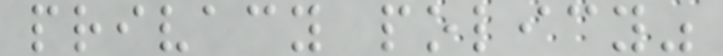privacy policy"
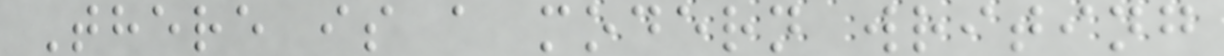There is a modern writing
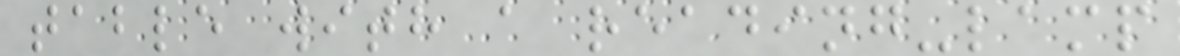table with a reading-lamp
